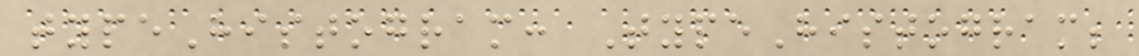typeHistogram: TypeHistogram;
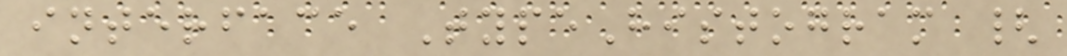interface TypeHistogram {
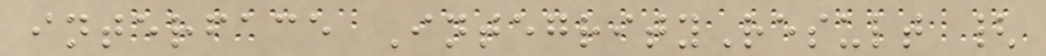interface IntegrityResult {
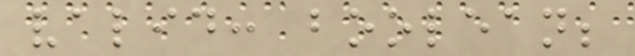valid: boolean;
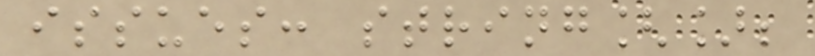issues: string[];
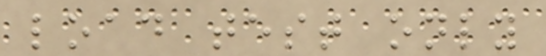load test only
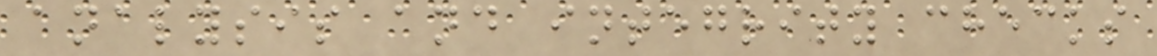analysis and integrity checks
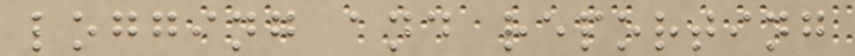logging and reporting
